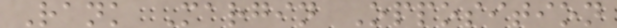Rank Margin Opposition
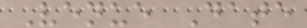Venue Date
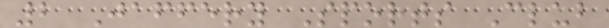2 Jaffery Sports Club
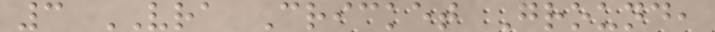3 VRA Cricket Ground,
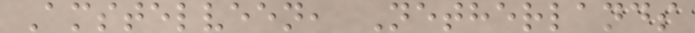Amstelveen, Netherlands
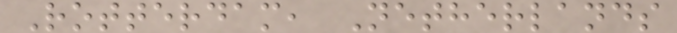Rotterdam, Netherlands
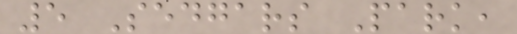5 Sedgars Park,
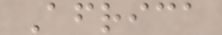Africa
